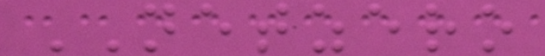NETZERO
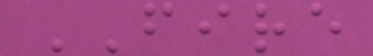FIRE
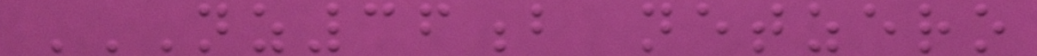NZ36B NETZERO
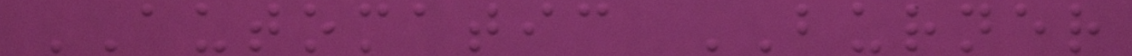AUTOMATIC BURNER
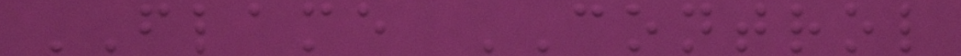FLAME CONTROL
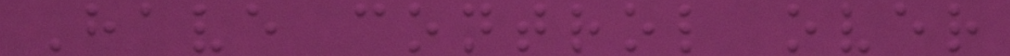Have control over
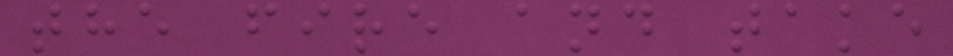the fire and take
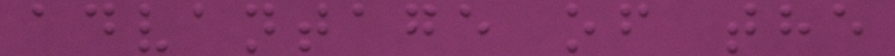advantage of the
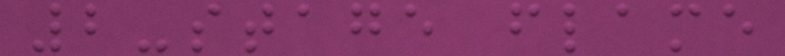2-stage flame
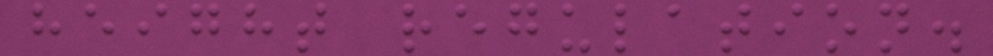height regulation.
